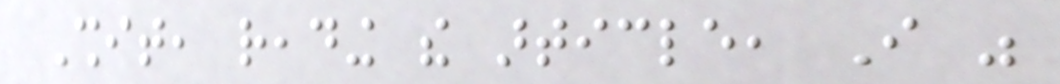Shit, reading the article, I was
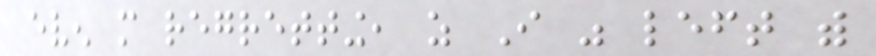even more regretting, as I was left with
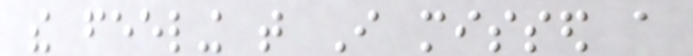the feeling that I missed a
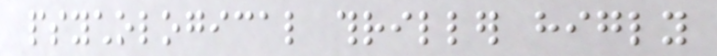psychological thriller higly
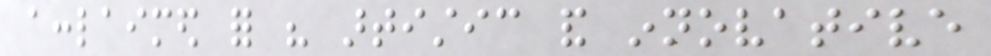acclaimed for his artistic and innovative
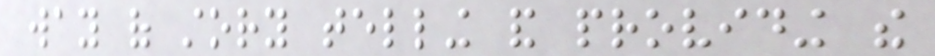way of story telling and providing the
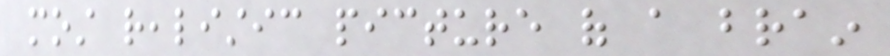most realistic picture of a brain
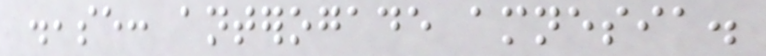disease: anterogade amnesia.
